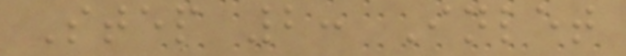Step 2: Inlet
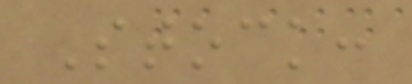Stock:
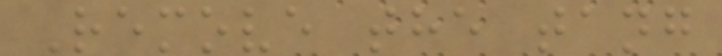Remove the tang
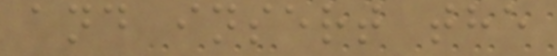and insert the
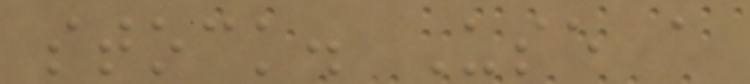stock. Use a
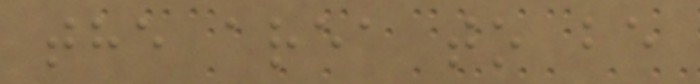the area to be
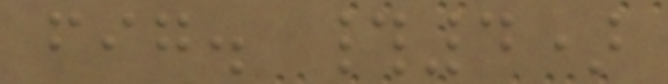fig. #4)
